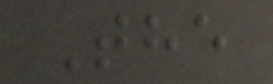The
